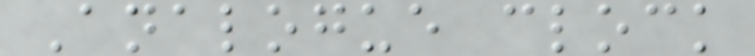Analogue clock
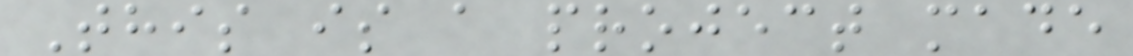This is a project made
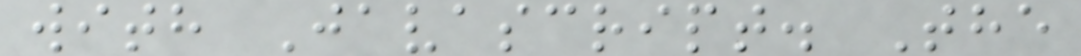with Javascript. The
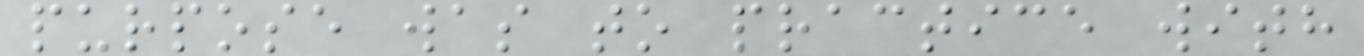purpose was to practice with
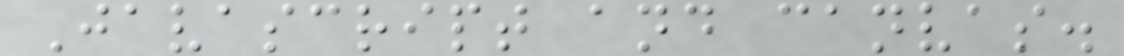Javascript and canvas.
